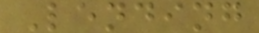Lending
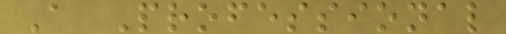A Professional
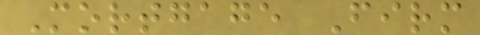Mortgage Firm
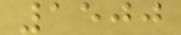1500
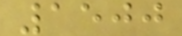1500
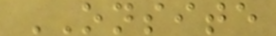ONSITE
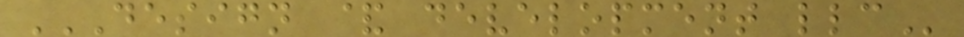DESIGN & DEVELOPMENT LLC
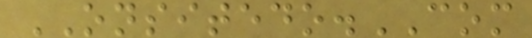ONSITEDO.COM
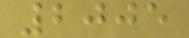2005
